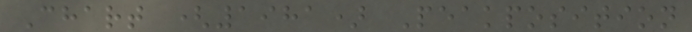Chart (1981) Peakposition
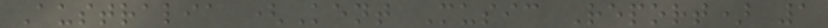Australia (Kent Music Report) 1
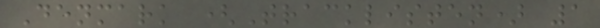Denmark (Tracklisten) 1
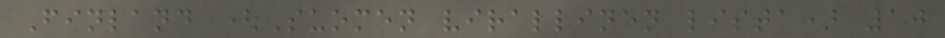Finland (Suomen virallinen lista) 10
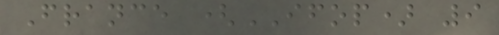France (IFOP) 9
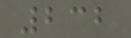232
